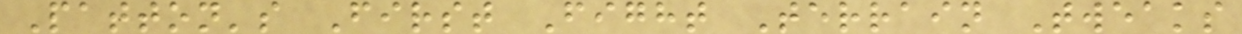Patton's First Fight Terrain Tweaks
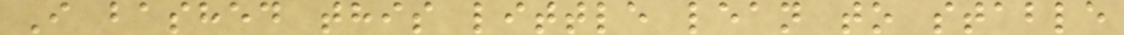I bashed this little lean to stable
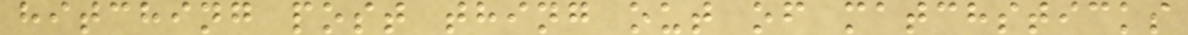hitching post thing out of matchsticks
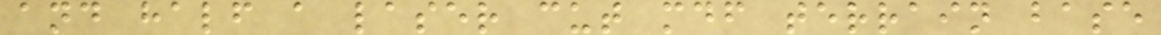and half a laser cut mdf terrain base
